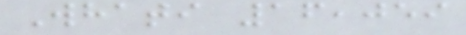Whati 16,059
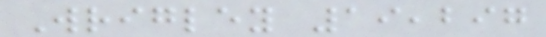Wrigley 19,297
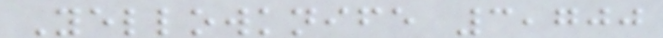Yellowknife 3,700
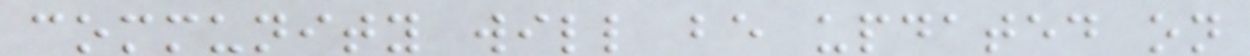community will be updated on
